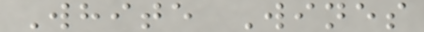White Wines
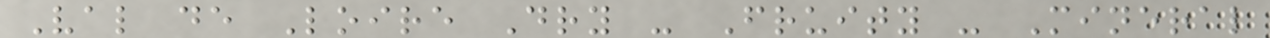Val de Loire Dry - Fruity - Mineral
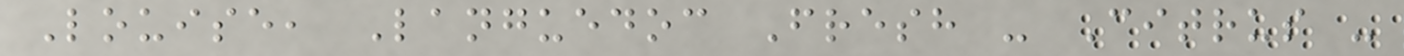Louise, Languedoc Fresh - Citrus -
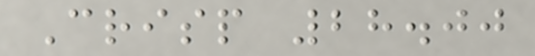Crisp 28.00
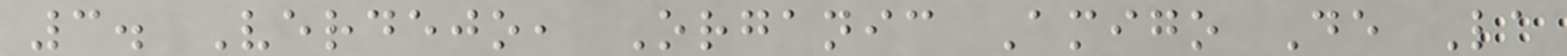3. Verdejo, Organic Amigo De La
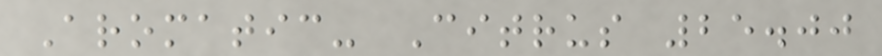Aromatic- Citrus 25.00
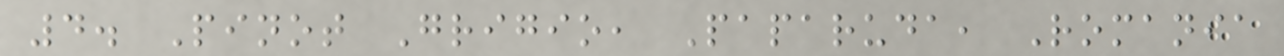4. Pinot Grigio, Paparuda, Romania
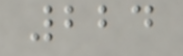224
